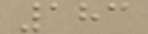183
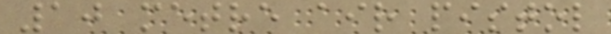10 metre air pistol
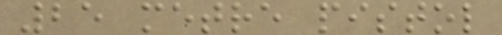25 metre pistol
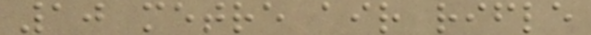10 metre air rifle
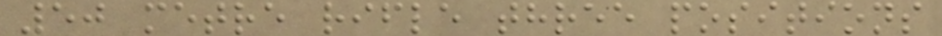50 metre rifle three positions
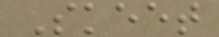Skeet
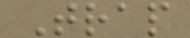Trap
